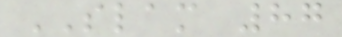SLAM 87
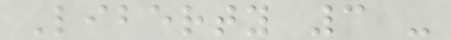Liberty 3 -
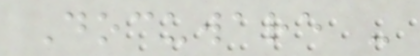Docuware -
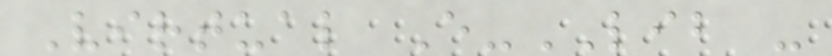Virtual E-LIB -
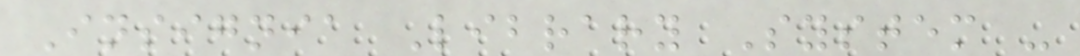Insignia Library System -
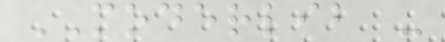MODERLIB -
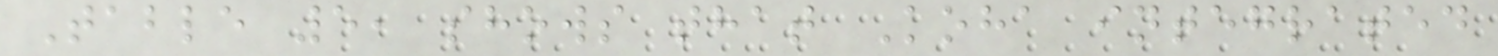Table 5, shows that Koha integrated
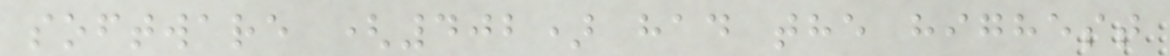software (402) had the highest
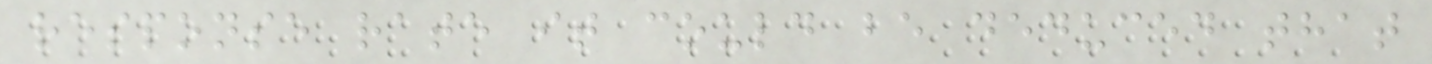response rate it could be deduced that
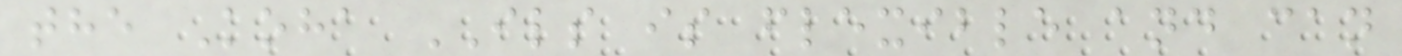the Koha ILS is flexible and can
